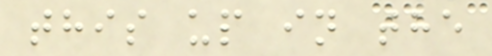this up in the
